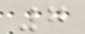7
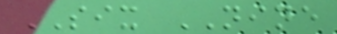SIX NINE
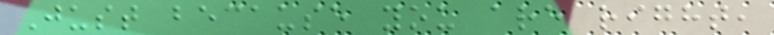Just because you are right,
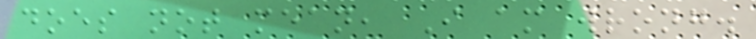does not mean, I am wrong.
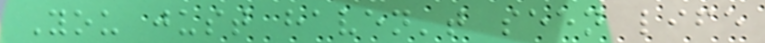You just haven't seen life
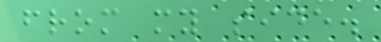from my side.
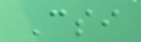Csi
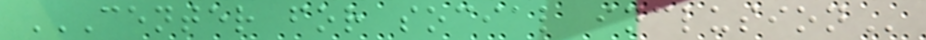CENTER FOR SOCIAL INCLUSION
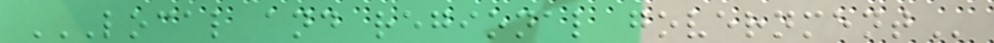LOCAL AND REGIONAL GOVERNMENT
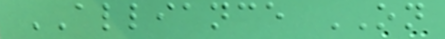ALLIANCE ON
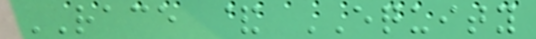RACE & EQUITY
